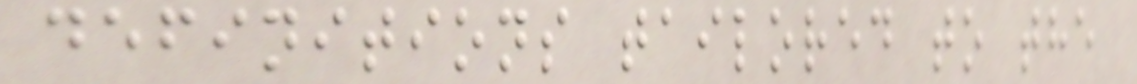definitions tailored to the
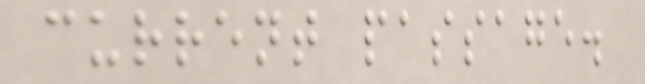current passage.
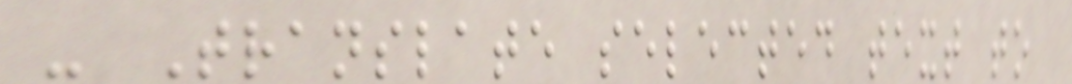- Translate selected text to
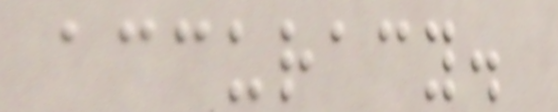accuracy.
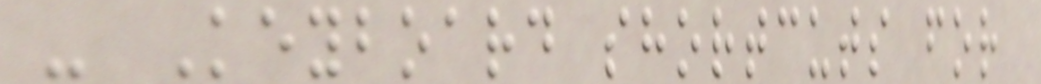- Keyboard shortcuts for
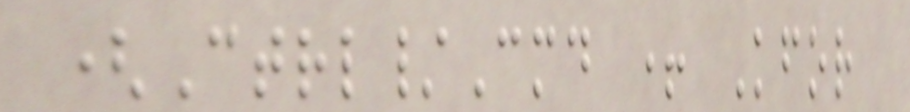(Ctrl/Cmd + Kfor
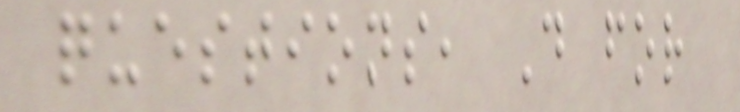questions, D for
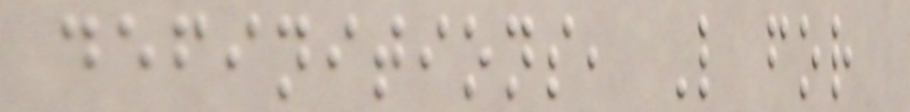definitions, L for
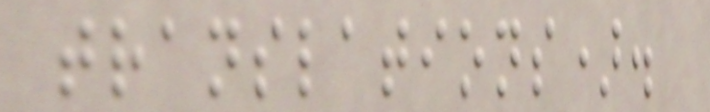translations).
